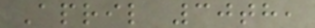April 30th,
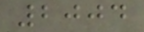2004
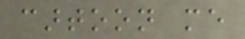cartoon me
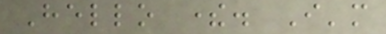Hello there. I'm
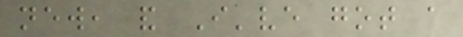new, and I've got a
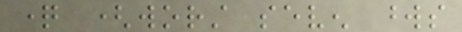question (worst seven words
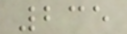235
